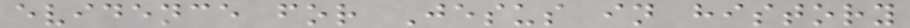evidence for Jesus in history
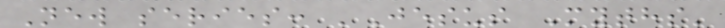New series: 'Jesus Myths'
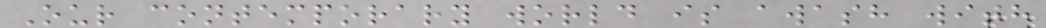Our contemporary world is awash with
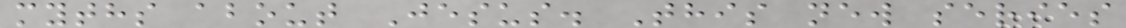myths about Jesus. This new series
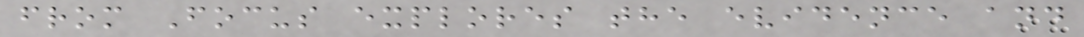from Focus explores the evidence and
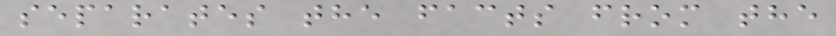separates the facts from the
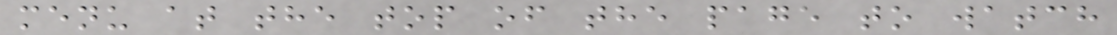menu at the top of the page to watch
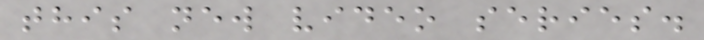this new video series.
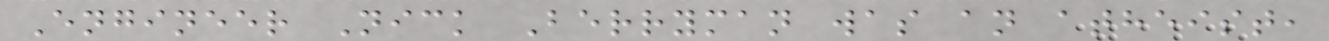Engineer Nick Berryman was an atheist,
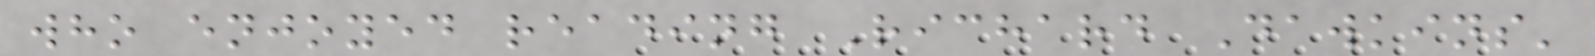who enjoyed reading Richard Dawkins'
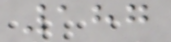187
